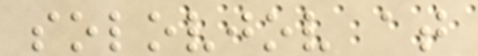solovjov at
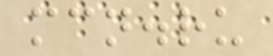mcn.ru
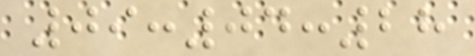09:04:28
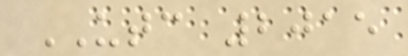UTC 2015
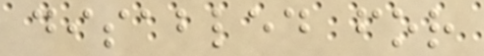disabled for
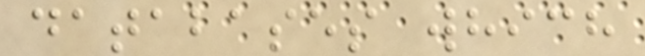databases which
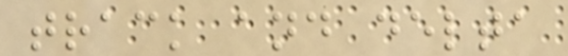track and delta
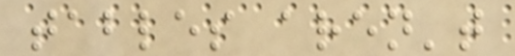tables aren't
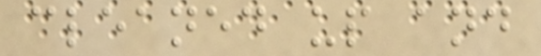cleaned up and
